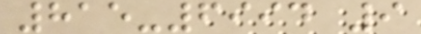815-6994 9
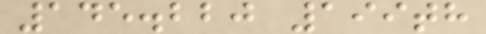145.220 199th
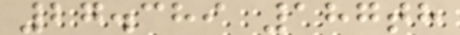27.389 187th
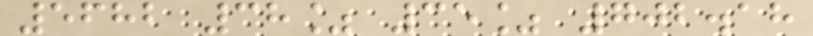5682 38% 35% 702.18
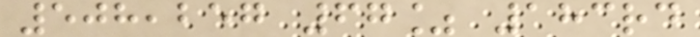508,257 67% 183rd
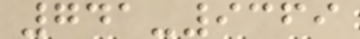741-9369
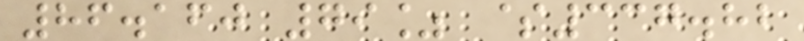86.160 79% $337.82
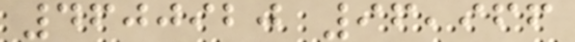4600920 96,966
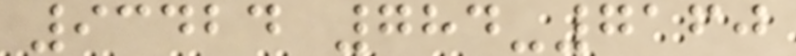93424 784-7160
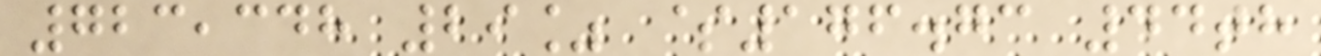723,348 29% $176.73 44th
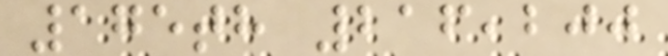175th 216,200
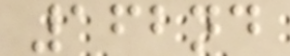162nd
